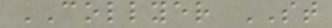COLLYER ST
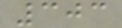303
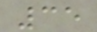35
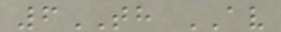6TH AV
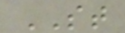ST
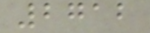2712
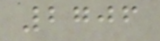2706
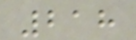218
